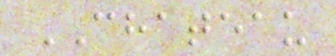CHATEAU
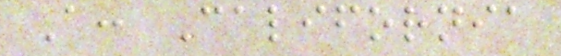A: California
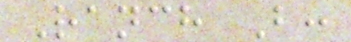Ranch B:
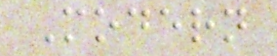Modern
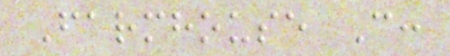Farmhouse C:
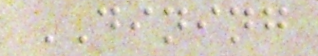DINING
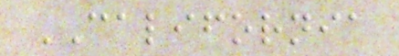CALIFORNIA
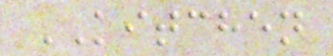KITCHEN
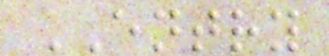ENTRY
